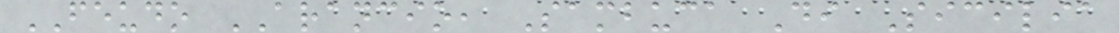FEUDO ARANCIO, Sambuca Di Sicilia
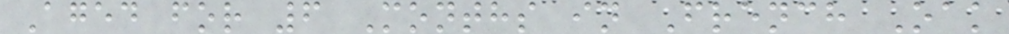Aged for 6 Months in French Oak
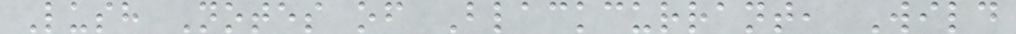Lush Notes of Blackcurrant, Wild
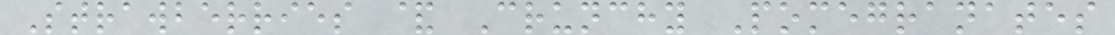Strawberries & Crunchy Pomegranates
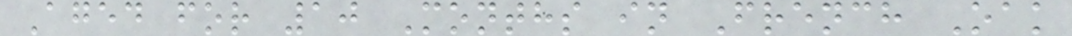Aged for 10 Months in French Oak
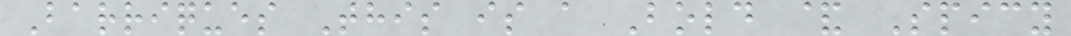Barriques This is a Bold & Spicy
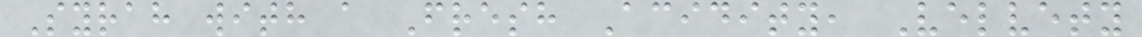Syrah with a Fresh Acidity, Velvety
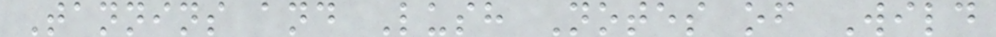Tannins and Lush Notes of Wild
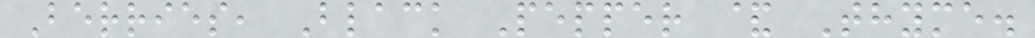Berries, Black Pepper & Thyme.
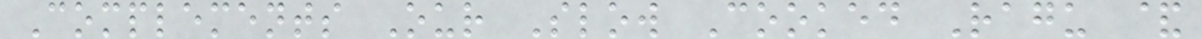Complements Our Slow Cooked Ragu &
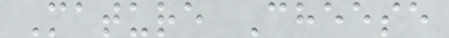Mature Cheese
